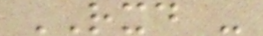RXD -
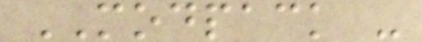MODPACK -
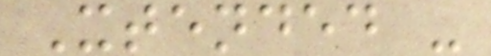Xtended -
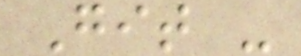Git -
